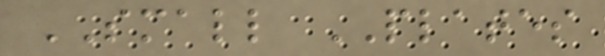SMALL PLATES
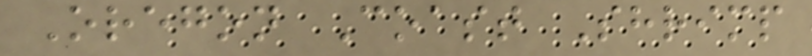Oregon Coast Shrimp
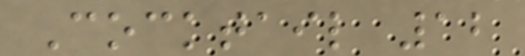Cocktail 12
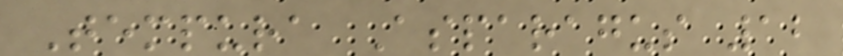Tempura Asparagus 12
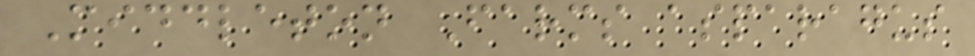Middleton Farms asparagus
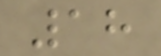18
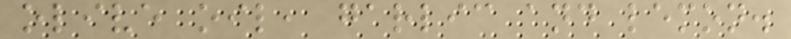olive oil, garlic and lemon.
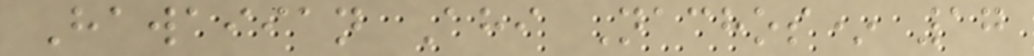Hawaiian Ahi Nachos* 17
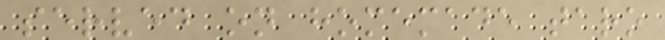served on homemade taro
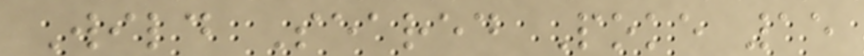Wild Seared Poke 15
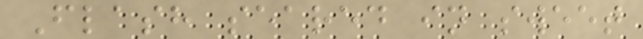Flash seared in sweet
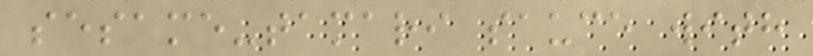sesame-tamari sauce with
